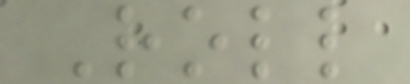Roll
